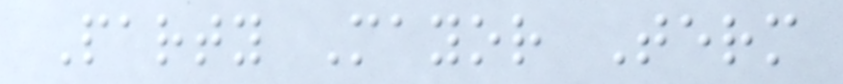Party Mayor Term
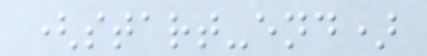(start-end)
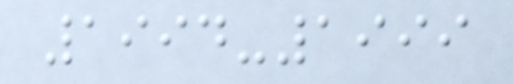1994-1999
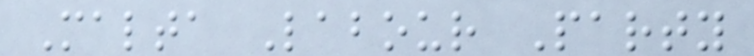Malta Labour Party
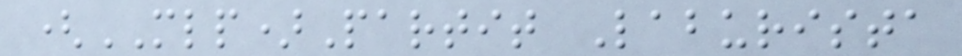(MLP)Partit Laburista
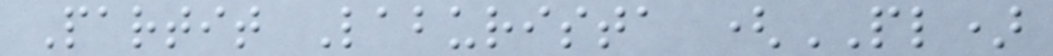Partit Laburista (PL)
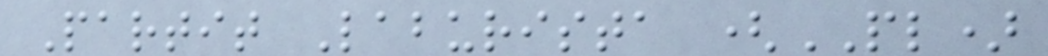Partit Laburista (PL)
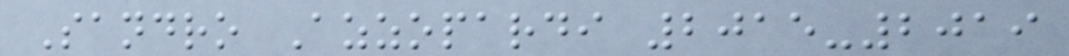Sandro Azzopardi 2015-2019
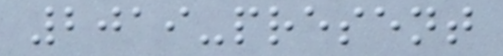2019-present
